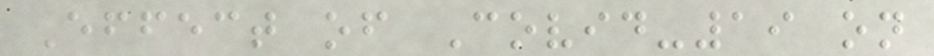Effect of Covid-19 on
